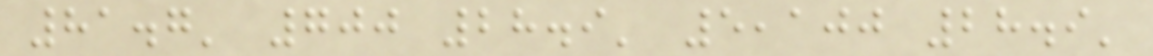81.7' 700 28.9' 5,100 28.9'
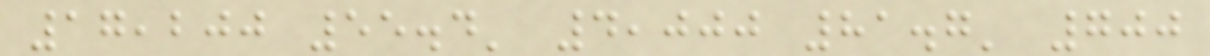17,200 55.4' 4,000 81.7' 700
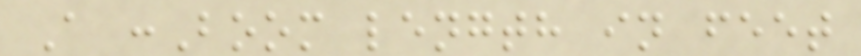A :Boom length in feet
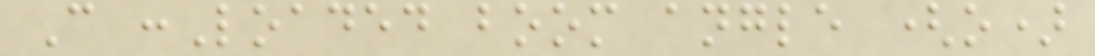C :Loaded boom angle (o)
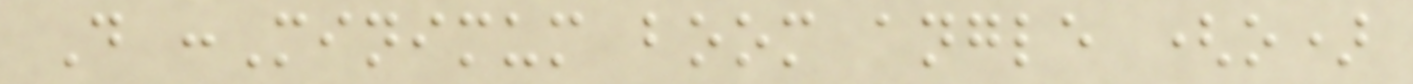D :Minimum boom angle (o)
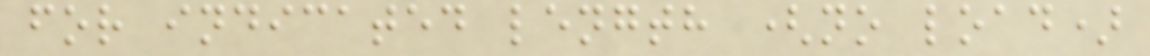for indicated length (no load)
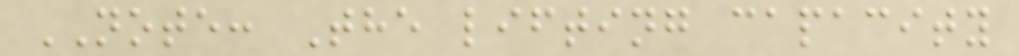NOTE: The lifting capacity
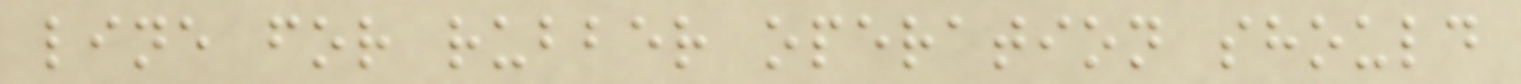line for rubber operation should
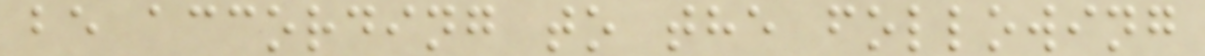be according to the following
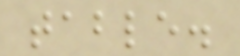table.
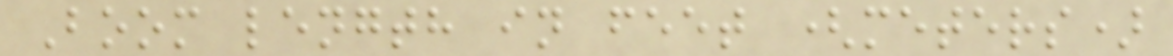Boom length in feet (meters)
